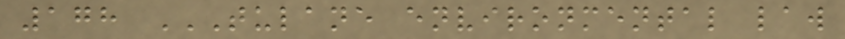178 TULANE ENVIRONMENTAL LAW
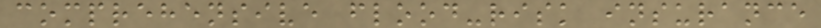comprehensive flood-risk insurance
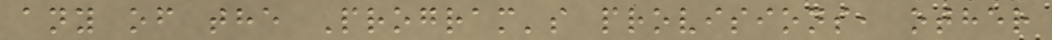any of the Program's provisions, other
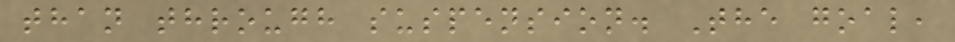than through suspension. The goal,
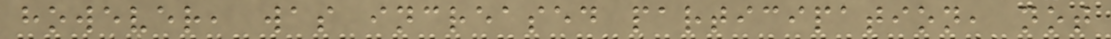however, was increased participation, not
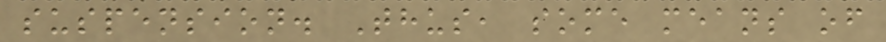suspension. Thus, some means of
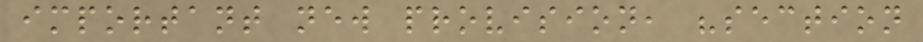important new provision, "section
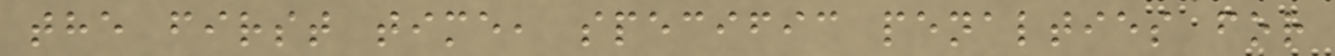the first time, specific penalties for
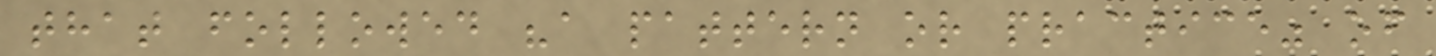that followed "a pattern or practice" of
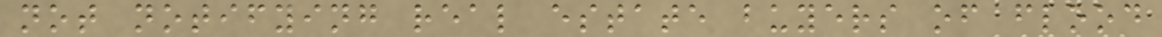not notifying real estate buyers of flood
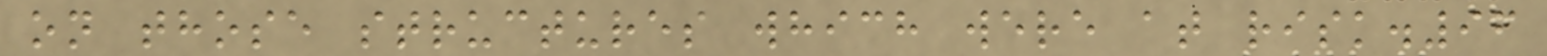on those structures which were at risk.96
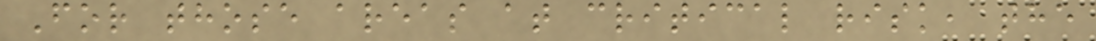For those areas at critical risk, the
